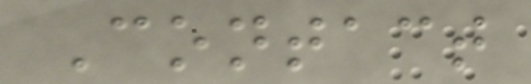Contact
